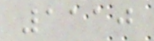1110
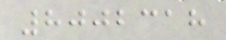8002318
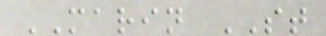MARIN ST
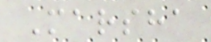Marsha
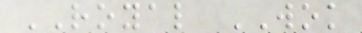ROYAL WOK
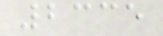2335
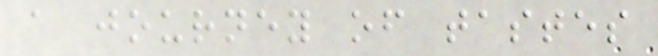a journey of tastes
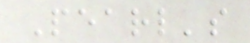Pearl's
